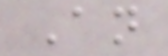An
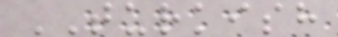TURKISH
